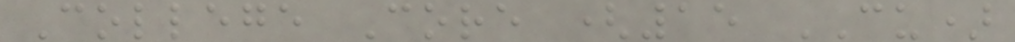College Core (15 CU)
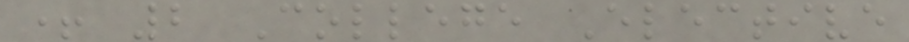+ 2 College Elective
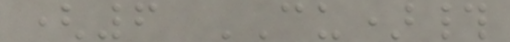(6 CU)#
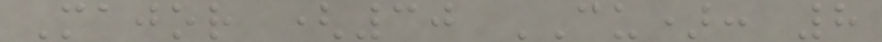Major (30 CU): 8
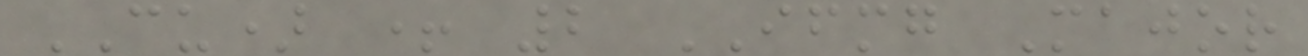CU) + 2 IFMG Major
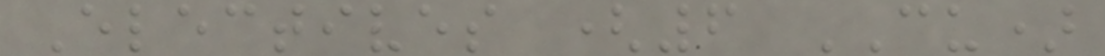Electives (6 CU)
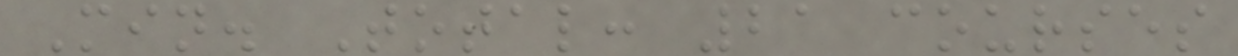Min. Total: 21 courses
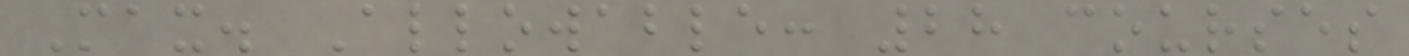Max. Allowable: 28 courses
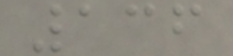136
